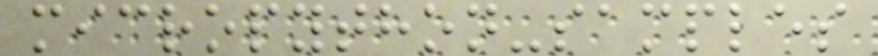micropython-samples
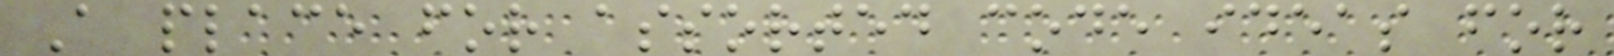A place for assorted code ideas for
